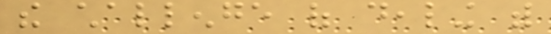the challenge of dealing with
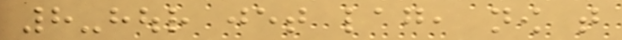8-hour jet lag, now that
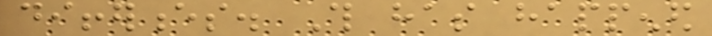differences. This has happened
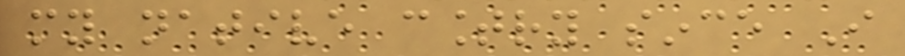my native country since I
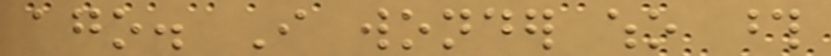ago. I wonder who those
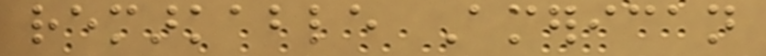remarkable American
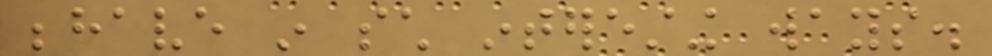behave in such interesting ways.
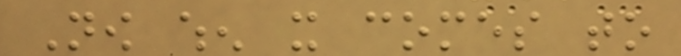Now when it comes to
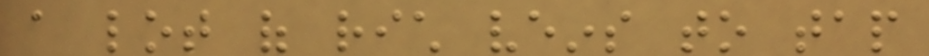a lot of rich veins to tap
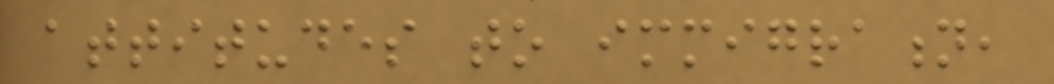attitudes to immigration,
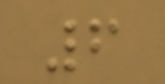6
